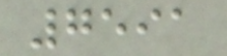7591
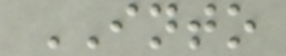INTO
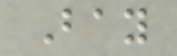Bay
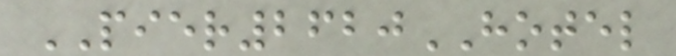PIER2620HOTEL
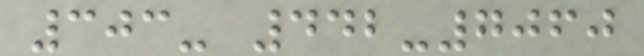303- 442-7060
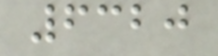6320
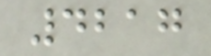4217
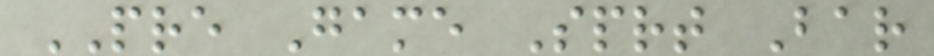PRE Game Sprt Bar
